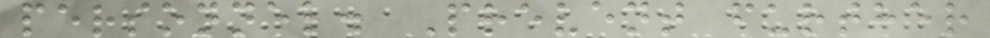personnel. Prevent further
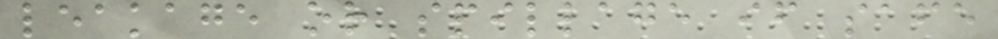leakage or spillage if safe
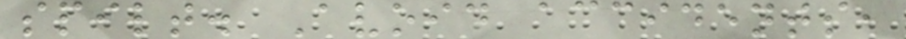spilt. Avoid accidents,
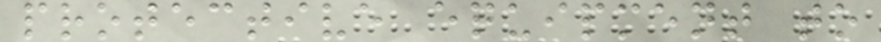protective equipment to
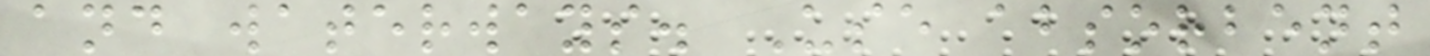and waterways. Use absorbent
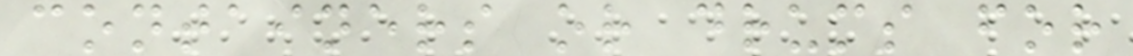containers or drums for
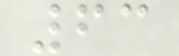63
